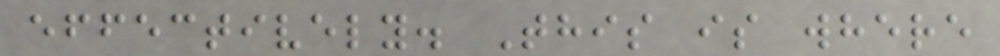effectively. This is where
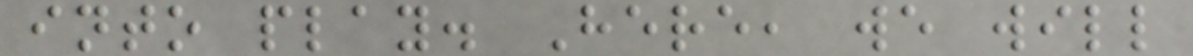into play. Here, we will
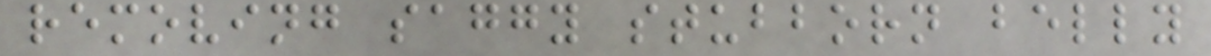removing saggy stubborn belly
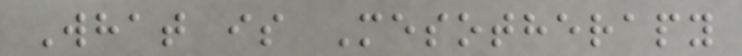What is Mesotherapy
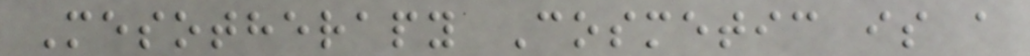Mesotherapy Cosmetic is a
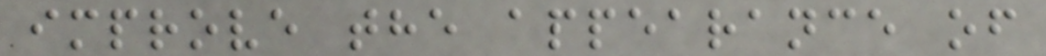improve the appearance of
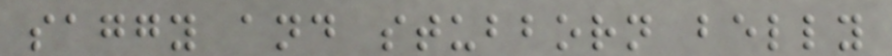saggy and stubborn belly
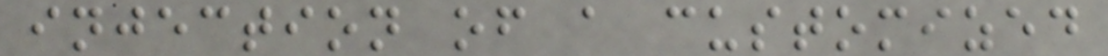injection of a customized
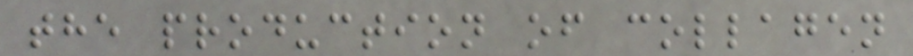the production of collagen
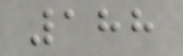188
